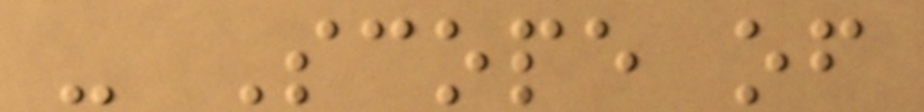- Scope of
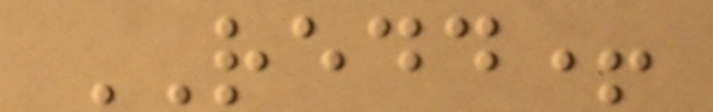REDD+
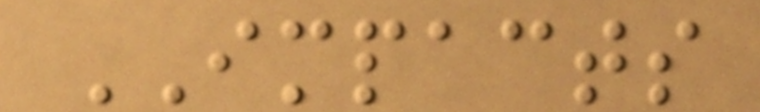IMPACTS
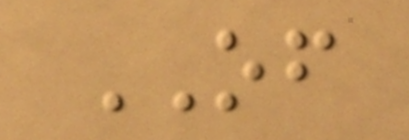OF
